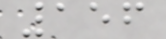156
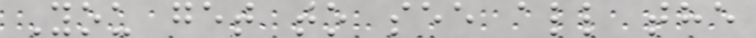You get to see all the
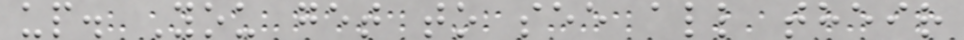up. You get to see all their
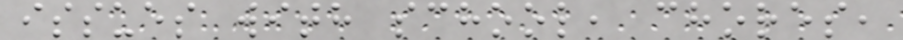issues with school, chores,
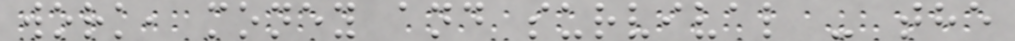work, money and survival - the
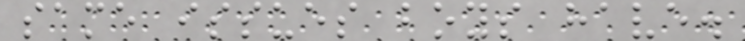same issues boys have.
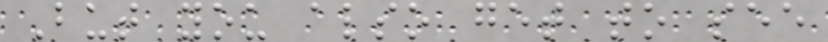But you also get to see
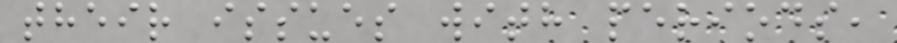their issues with periods,
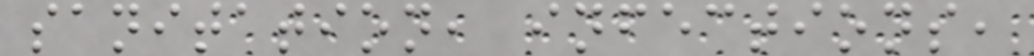sanitation, infections,
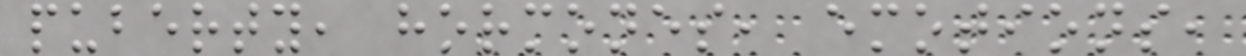puberty, hormones, emotions,
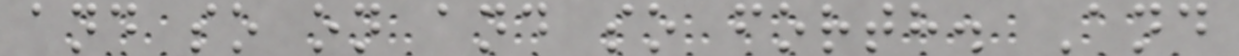and so on and so forth. And
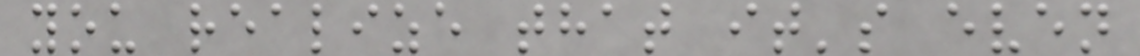you realize that it's even
